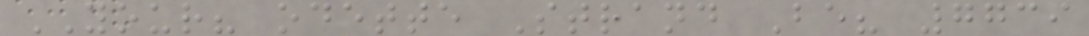YOUR? odette Strand Be? 7739
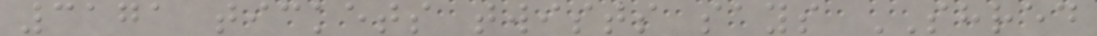3171 tickets twists says SHRED
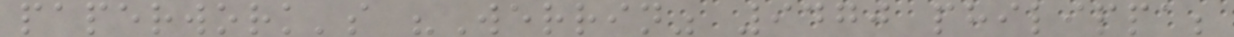paperwork's "Werrin" 9470 philippa;
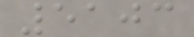5103
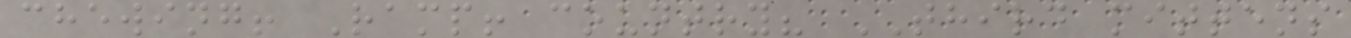chewing! Ramp! country? THIRD mittens
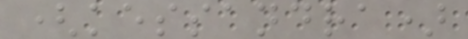(kessandra)
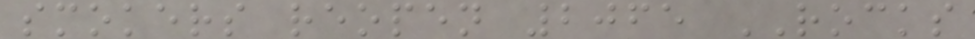smokers reopen 2065 ROCKS
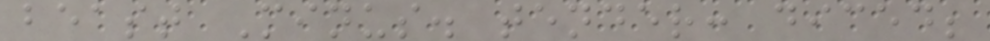beast Minus. tender: diced;
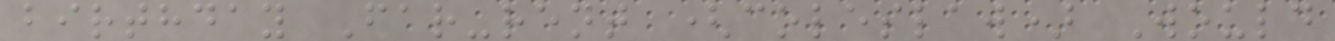birthday Far-rent (coleslaw) Would
